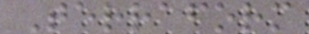Terraform
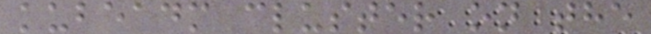kubeadm cluster on the
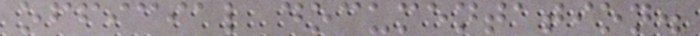official documentation.
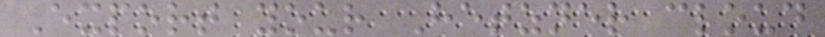Export your Hetzner cloud
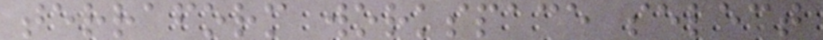terraform workspace select
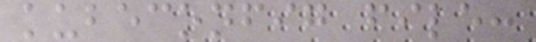kubeconfig file:
